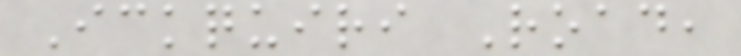Ickquiri Road,
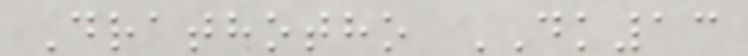Drathotho DK13
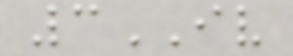3IV
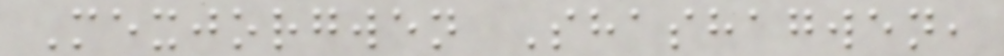Mexjorgwen Shashagwen,
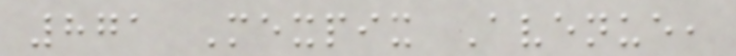871 Mexpix Avenue,
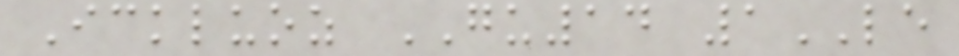Ickluoz GU14 1LE
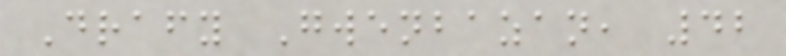Drafy Gwenbazan, 42
